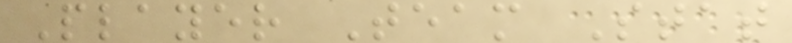Player Team Stat
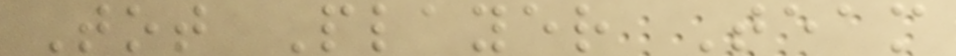Tot Player Team
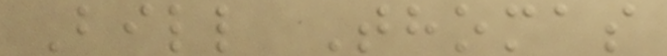Bill Thomas
